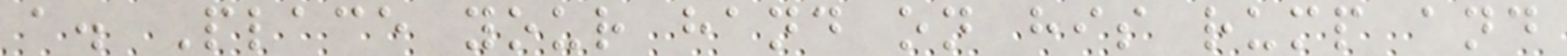a. Place your hand on his rump and
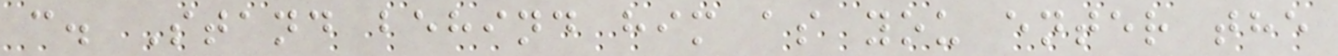c. Stand behind him as you enter the
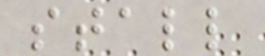stall
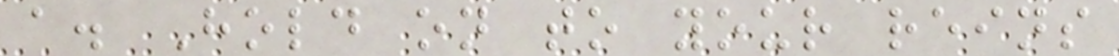a. Hold on to your reins
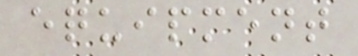equipment
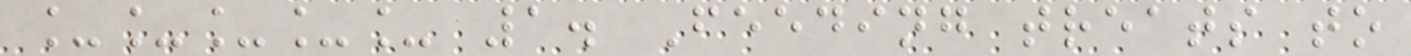_____ 1. Feeding treats to
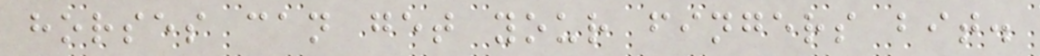horses can get your fingers bit.
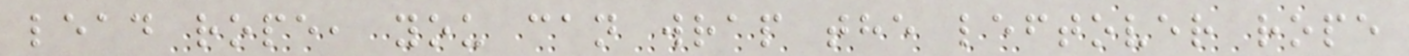lead rope, you can wrap the leftover rope
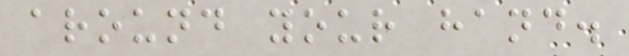around your hand.
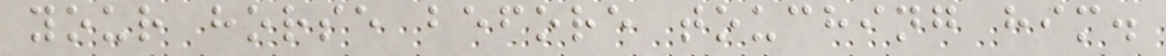your horse before touching him.
